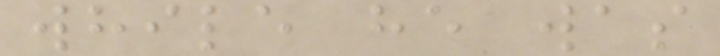while he was
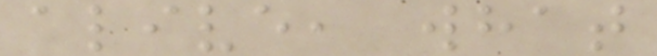alive, what
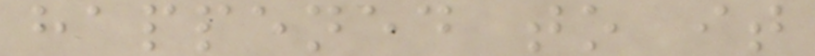happened to it
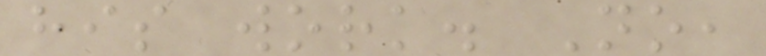his work. No,
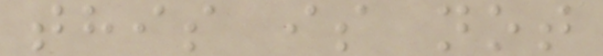this is not
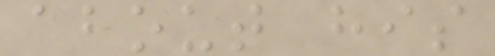about his
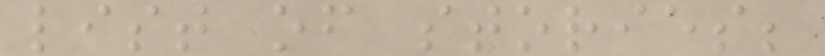list of stories;
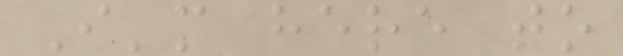I'm here to
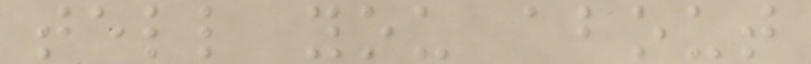tell you about
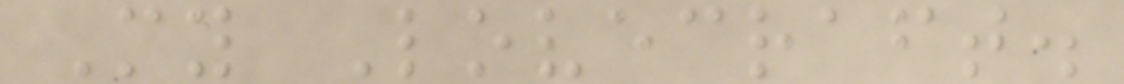My Lovecraft.
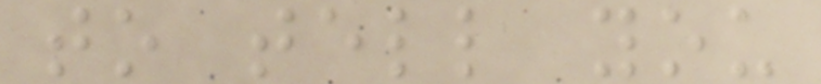to tell you
